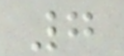7
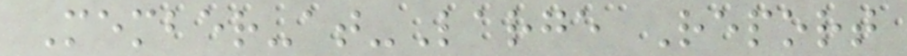Member-at-Large Report
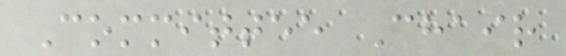Committee Chair
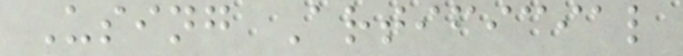Using Artificial
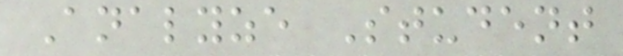Analyze Student
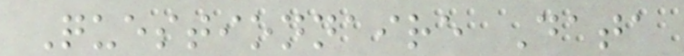Questionnaire Data
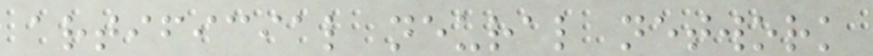artificial neural network
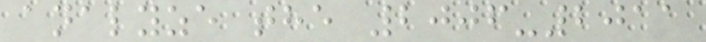analyze the 2006-2011
